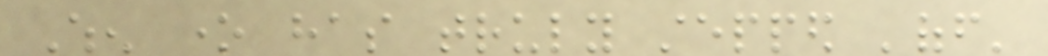When one has truly stepped 'off'
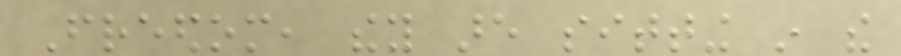Freedom, they are sitting in the
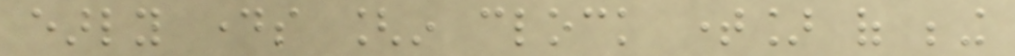early days [in clock time] of being
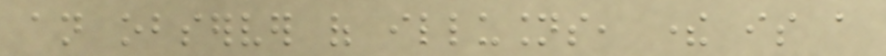an observer of illusions, there is a
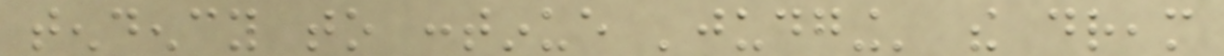tendency to continue 'judging' the dream
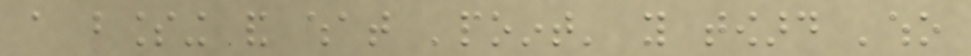a blessing and what 'point' you toward 'who
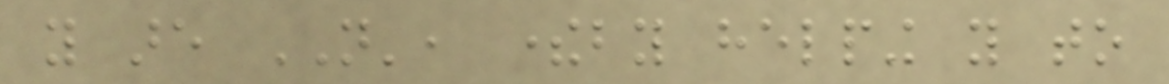you are NOT', thereby helping you to
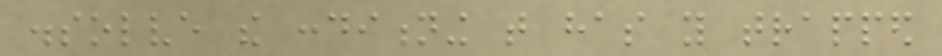dissolve the conditioning that has you trapped
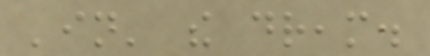'in' the dream.
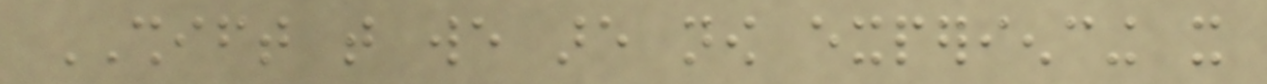SHIFT that we are now experiencing it
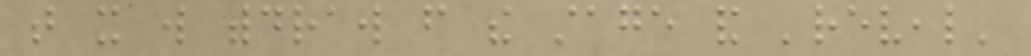that it will withdraw from the stage and 'reveal'
